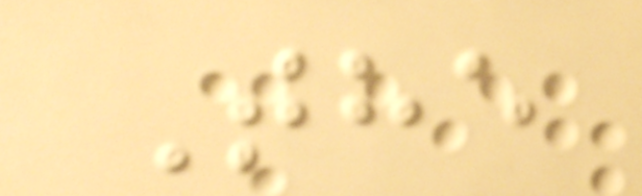The
